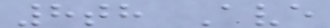8th Ave
